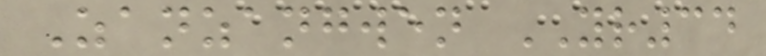Zanzangwen YR34
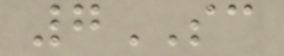7SC
